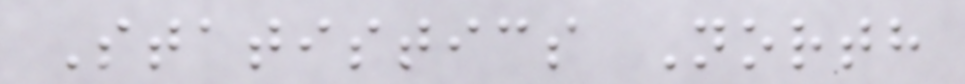Statistics North
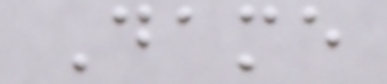Dame
